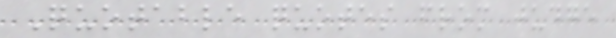Quotable quotes from judge
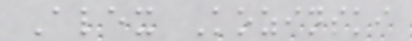Alex Kozinski
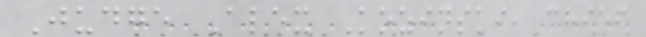Judge Alex Kozinski, chief
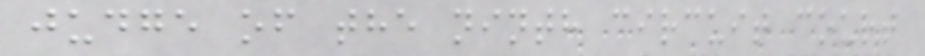judge of the ninth circuit court
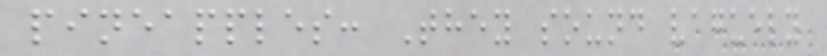pineapples: They sound vaguely
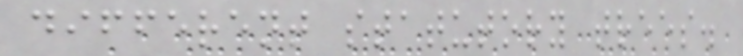different statutory trees.
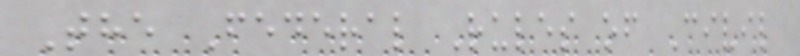The Federal Rules of Civil
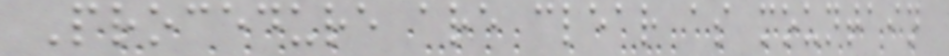Procedure are clear as mountain
